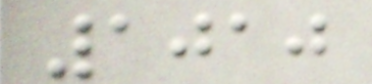1010
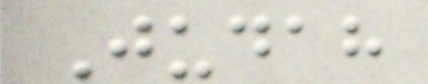Judah
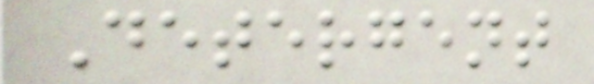Detergent
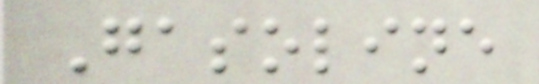Gasoline
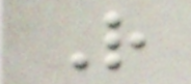R
